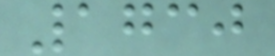1730
